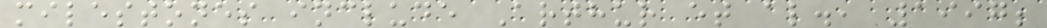milestones include Arthur et al., 1997;
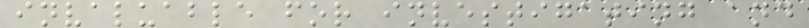invaluable for investigating and
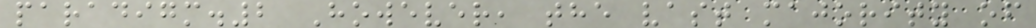paradigm.2 However, the vast majority of
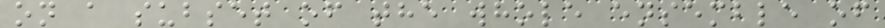on a subset of the whole ensemble of
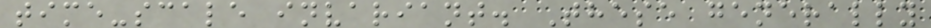time-scale invariant. These generally
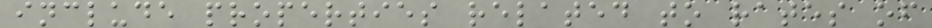include properties related to rates of
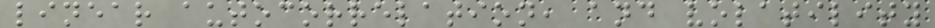linear autocorrelation, and volatility
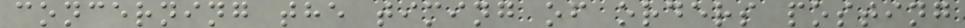concerning the timing of orders posting
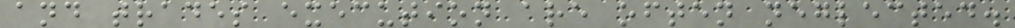and trades execution are often neglected.
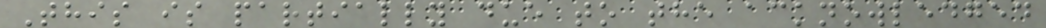This is partially due to the acknowledged
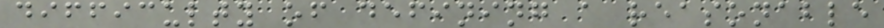difficulty of defining a reasonable
